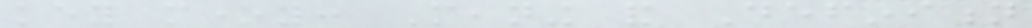key money: Meaning and Definition
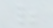of
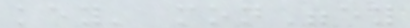key' mon"ey
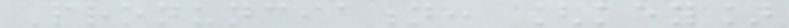Pronunciation: [key]
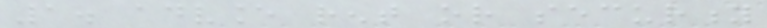1. advance rent or security
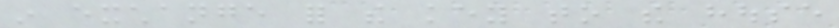in exchange for the key to the house
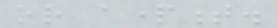or apartment.
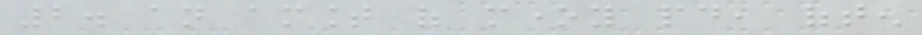2. an amount of money paid, often
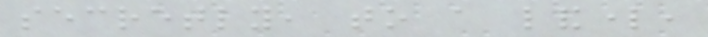secretly, to a landlord,
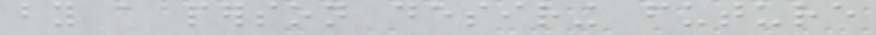by a person desiring future
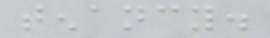tenancy.
